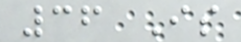36 Is
